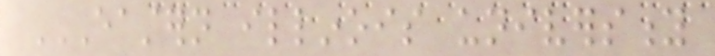EASTERN ILLINOIS UNIVERSITY
